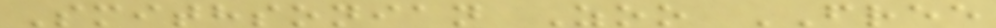Smithsonian Zoo FREE
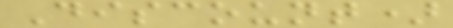Discount)
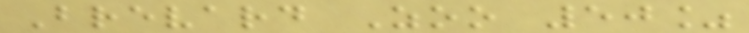Brevard Zoo 50%
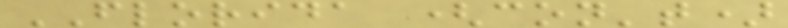FLORIDA (con't)
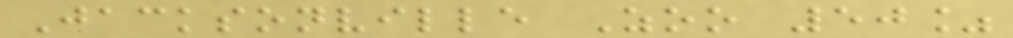Jacksonville Zoo 50%
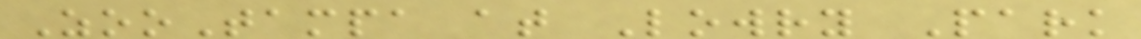ZooTampa at Lowry Park
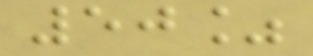50%
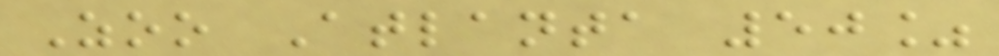Zoo Atlanta 50%
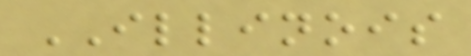ILLINOIS
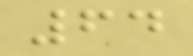64
